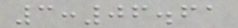3:06.61
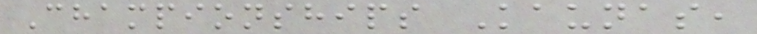Championships Kaunas,
